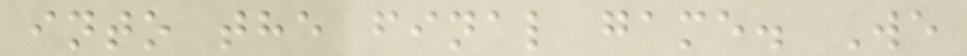into the final game. We
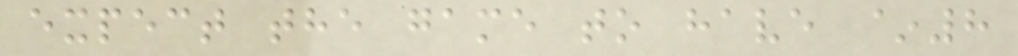expect the game to have ~8
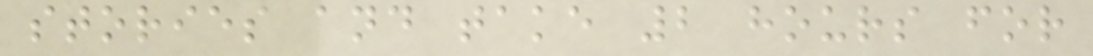stories and take 2 hours for
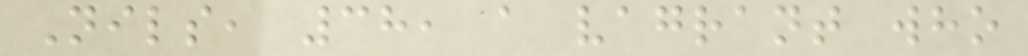Nils, 38, a vagrant who
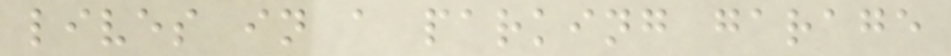lives in a parking garage
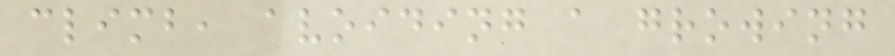climb, avoiding a growing
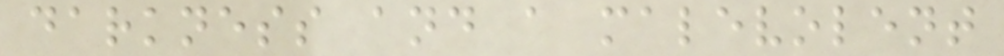darkness and a malevolent
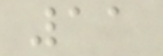11
